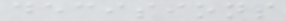decisions
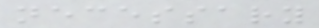necessary
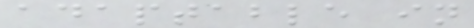adaptable in
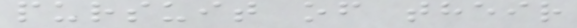pursuit of their
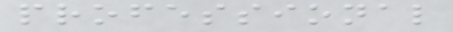professional
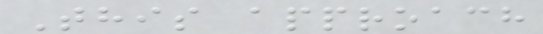This approach
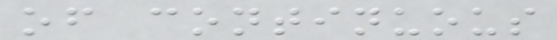of continuous
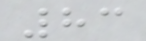83
